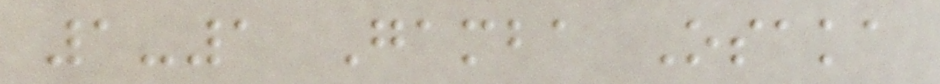1-1 Gamba Osaka
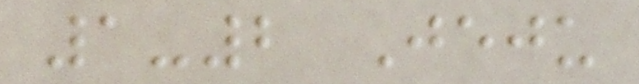1-2 Jeju
